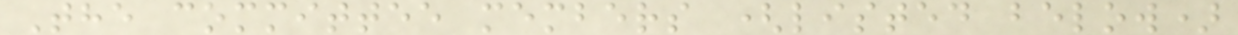The committee members (listed below)
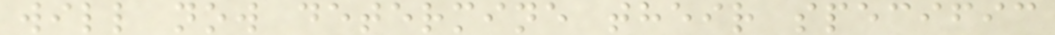will now determine their specific
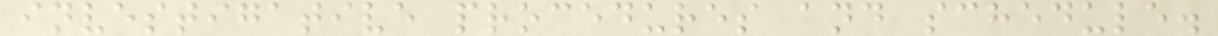investigative procedures and schedule.
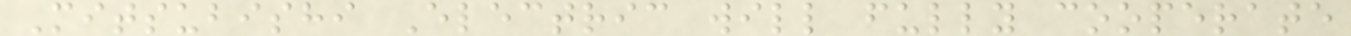Mitsubishi Electric will fully cooperate
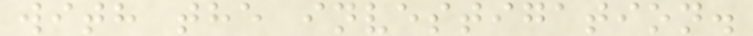with the investigation.
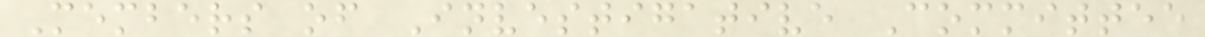Members of Investigative Committee
